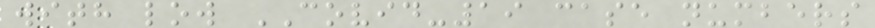with low COVID-19 case numbers
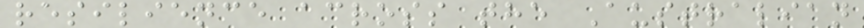resilience across the Australian
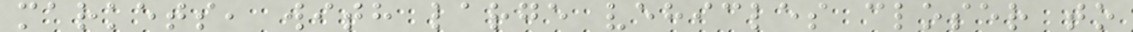markets, with large vehicles closer to
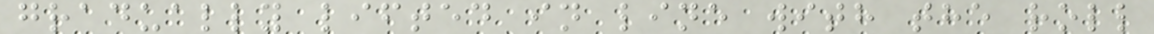gradually lifted in line with the roll
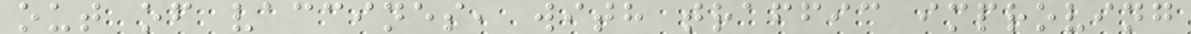out of vaccines, with traffic improving
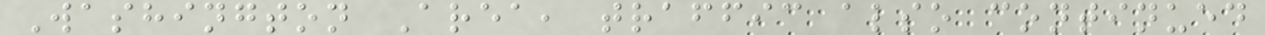Washington Area, traffic also continued
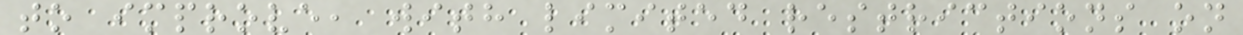to improve, with limited restrictions on
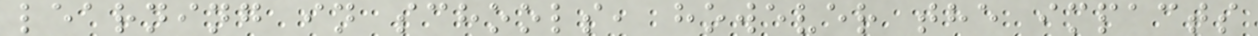learning in schools, however the impacts
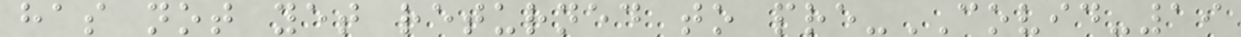has not yet returned to pre-COVID-19
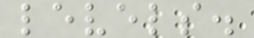levels.
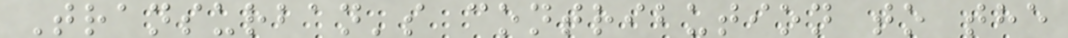Transurban's contribution to the
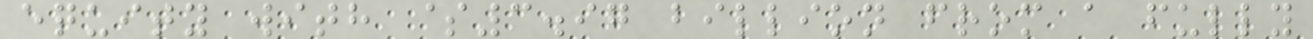equity with $3.97 billion from a fully
